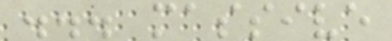... massive
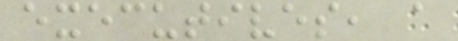executives, a
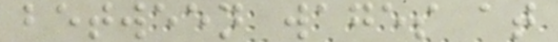between wages at
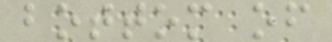bottom of
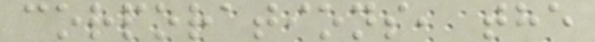corporations, the
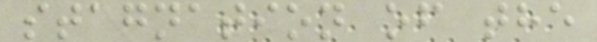stagnation of the
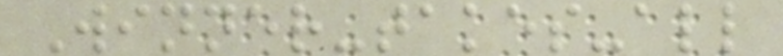Winner-takes-all
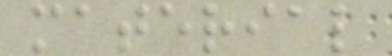material
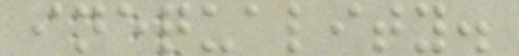inequality.
